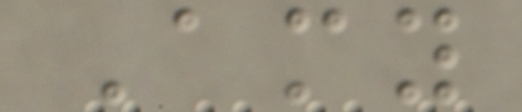Amy
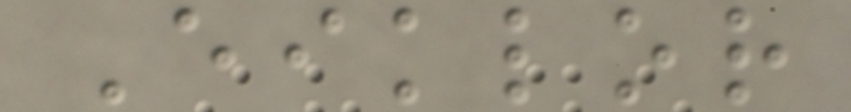Eiklor
